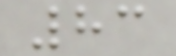83
